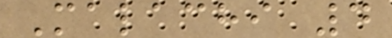Malachi 4
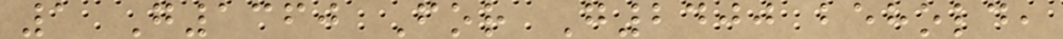1 G1360 For G2400 behold,
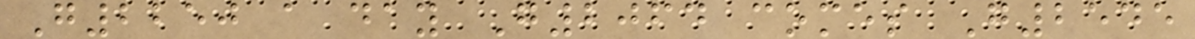G2250 a day G2064 comes G2545
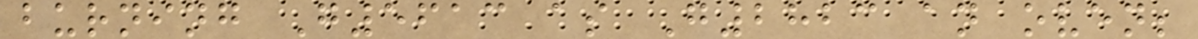burning G5613 as G2823 an oven;
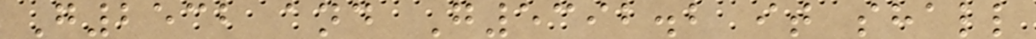G2532 and G5392.2 it shall
